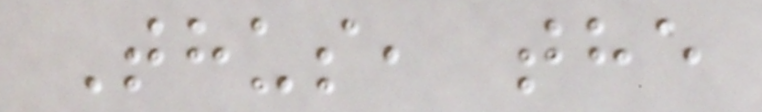Thus, the
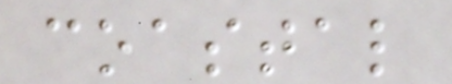coastal
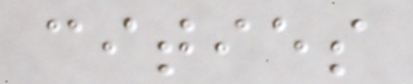cities
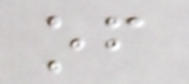of
